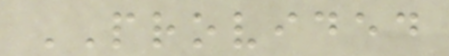PROVIDED
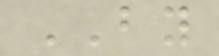BY
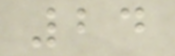24
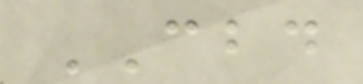CBD
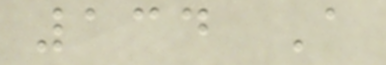134 A
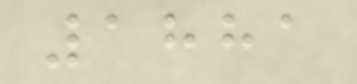1881
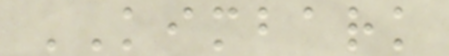KIMBARK
